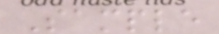Sample
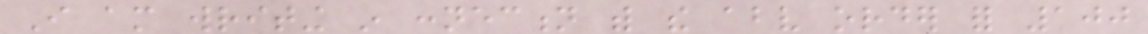I am writing in connection with the above order for 100
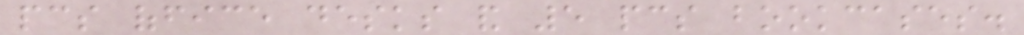pcs office desks and 5 pcs bookcases.
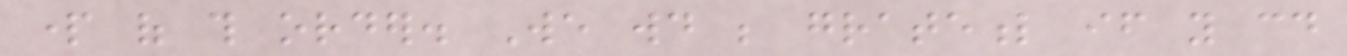part of this order. We would be grateful if you could
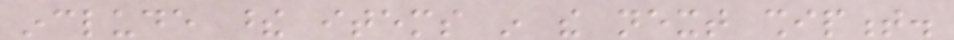include these items in the next shipment.
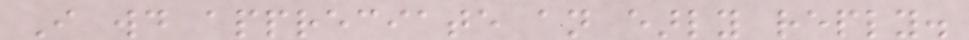I would appreciate an early reply.
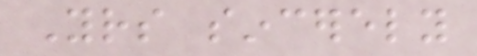Yours sincerely
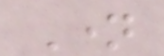Name
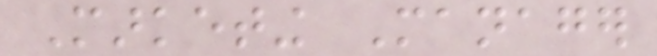Marketing Manager
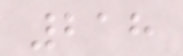218
